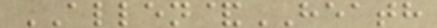ALLEN&HEATH
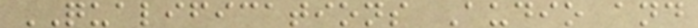QUALIFICATIONS Audio and
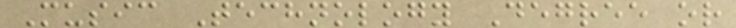Music Technology Degree or
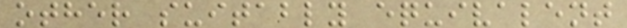other suitably equivalent
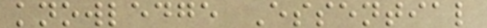knowledge Essential
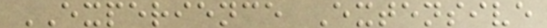EXPERIENCE Extensive
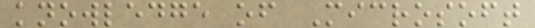knowledge of Microsoft
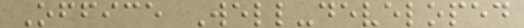Office Well-developed
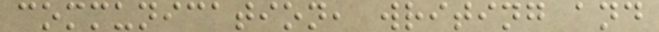communication, writing and
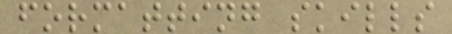formatting skills
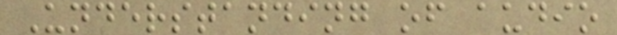Understanding of audio
